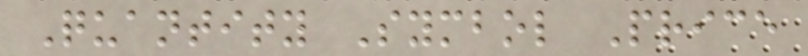Quantity Symbol Price
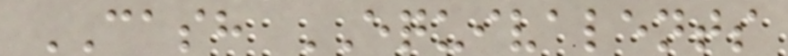CASH EQUIVALENTS
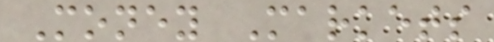Money Markets
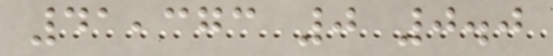41,373 0 0.0
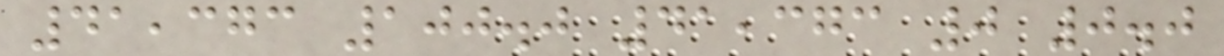41,373 100.0 41,373 0 0.0
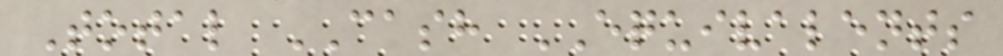Total CASH EQUIVALENTS
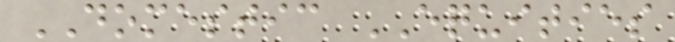DOMESTIC EQUITIES
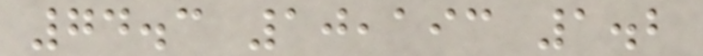74.3 10,193 1.2
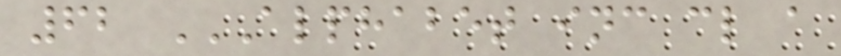62 ALPHABET INC CL A
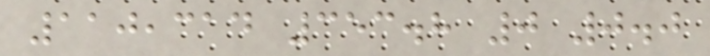110,314 353.8 0 0.0
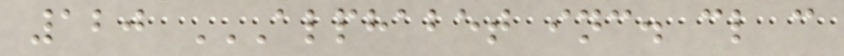120 ALPHABET INC. CL C
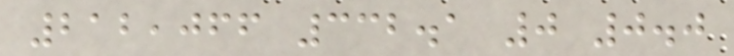212,066 332.1 0 0.0
